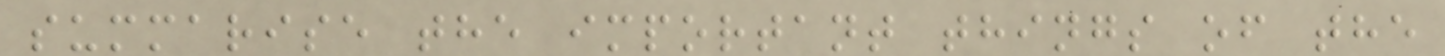summarise the important things of the
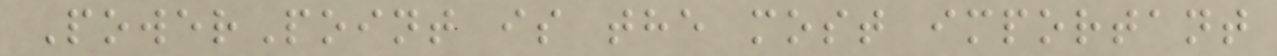PowerPoint is the most important
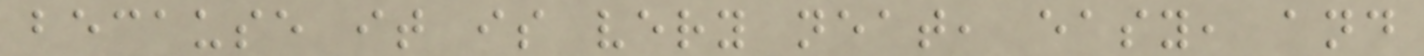because it is very neat, easy, and
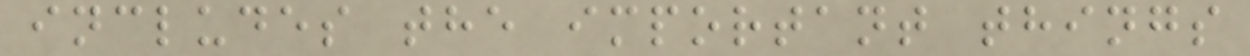includes the important things
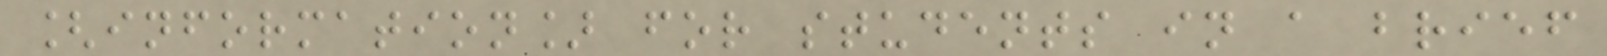[information] for students in a brief
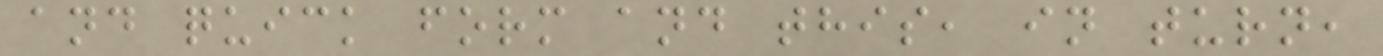and quick form and this, in turn,
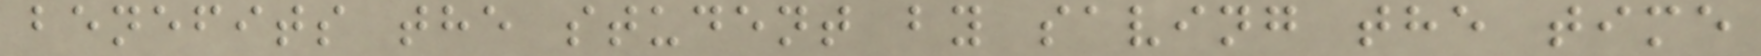benefits the student by saving the time
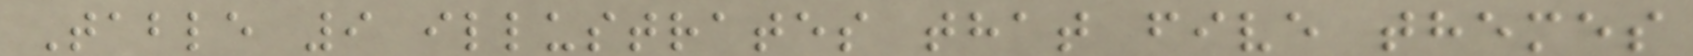Table 9 illustrates that five themes
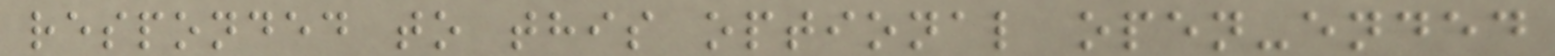responded to this optional open-ended
